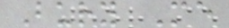Bury Me
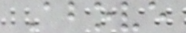Above
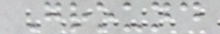Ground
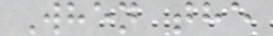When the
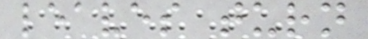leaves turn
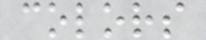colors
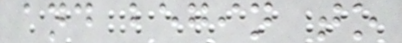and begin to
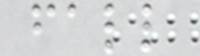fall
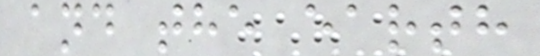and the earth
